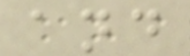and
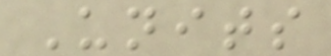Units
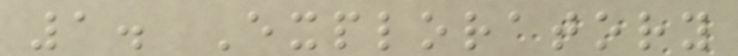1. Exploratory
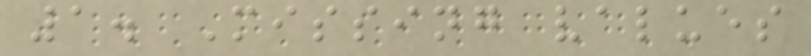1. Missing values
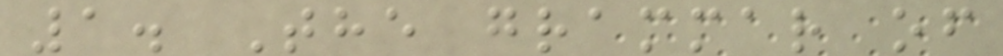1. The grammar of
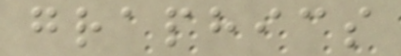graphics
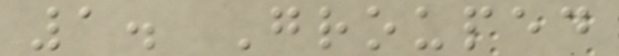1. Grouped
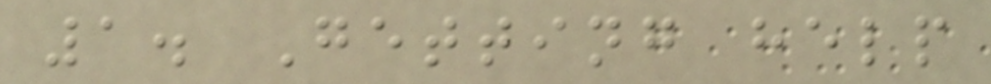1. Getting help
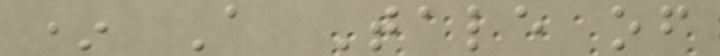* A Tale of
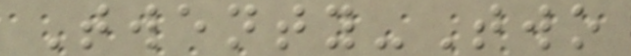Twenty-Two
